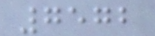7572
